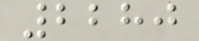2280
